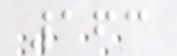163
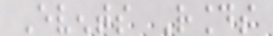Events Rounds
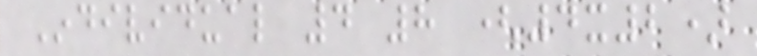Individual 4 8 (4x2)
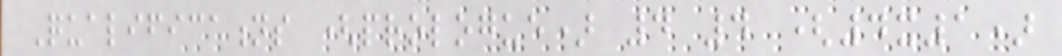Qualifications (prologue) 4 4 (4x1)
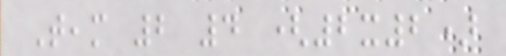Team 2 4 (2x2)
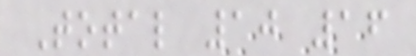Total 10 16
